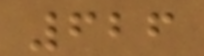626
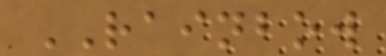RAINBOW
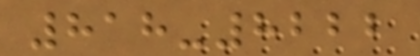818-8222
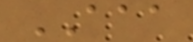AAA
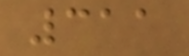311
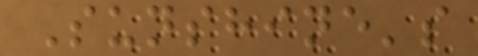Sunshine's
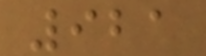921
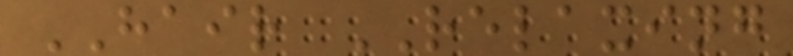HAIR RELAXING
